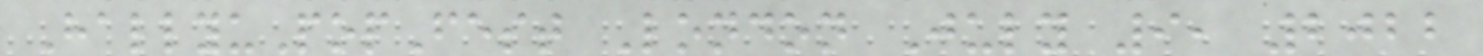HallyuPopFest London July 9, 2022
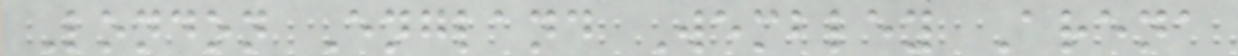London England Wembley Arena
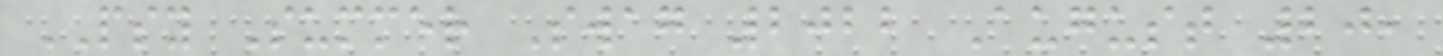PSY Summer Swag 2022 August 20,
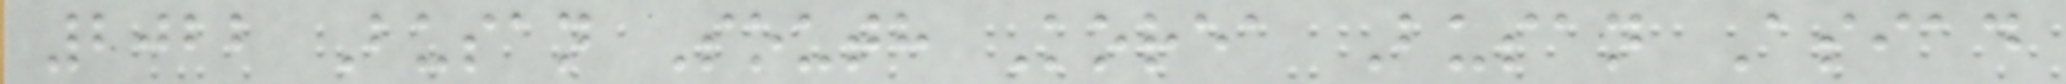2022 Busan South Korea Busan Asiad
